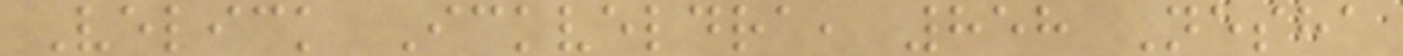Velick Ickveldra, 858 Nesha
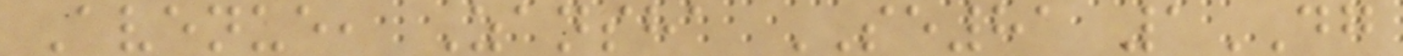Avenue, Zansha SE81 1DG
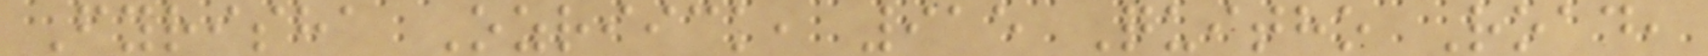Fyrisha Ozriick, 915 Quitho Road,
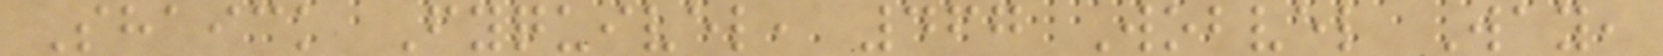Shaick Fyquivel, 467 Wobvel Way,
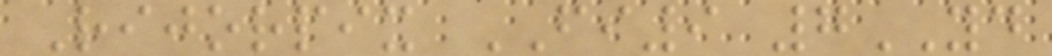Rijorpix FI9 7YD
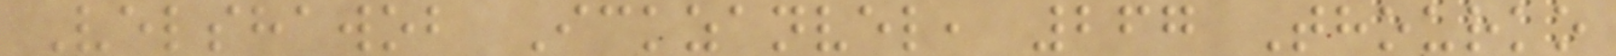Velshawob Ickzanvel, 267 Thourko
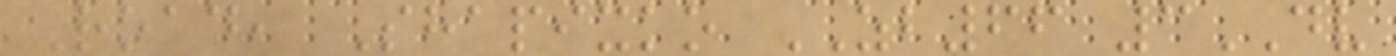Road, Shapixko ZB66 3DV
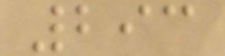293
